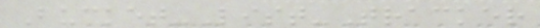Bucket-List-Tracker
